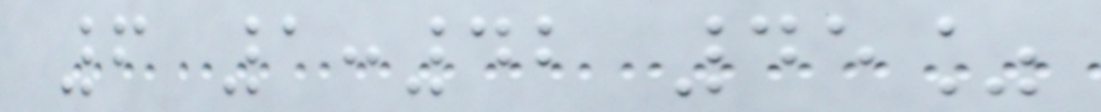6 1:42 45%
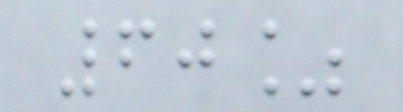60%
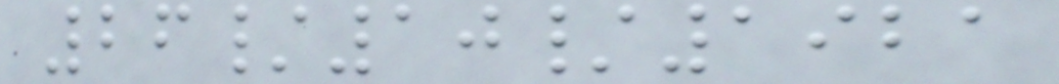26/10/1921
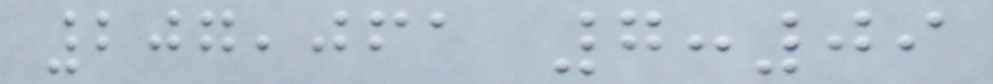207,061 7:09
